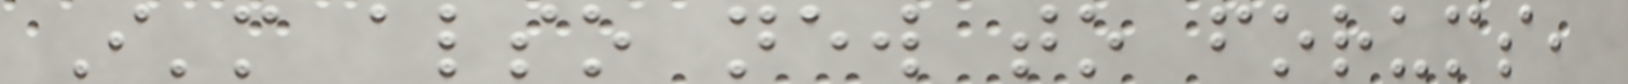I'm also new to forums,
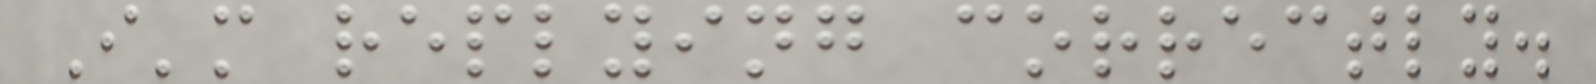I'm replying correctly.
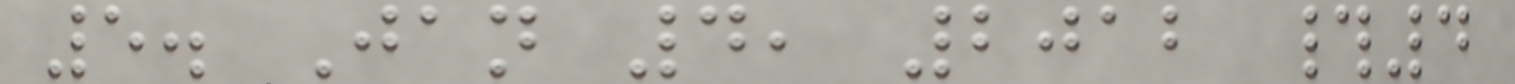5. Jan 4, 2012 #4
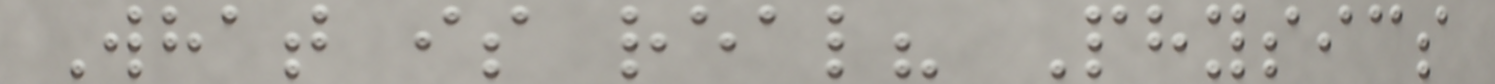What is real? Physics
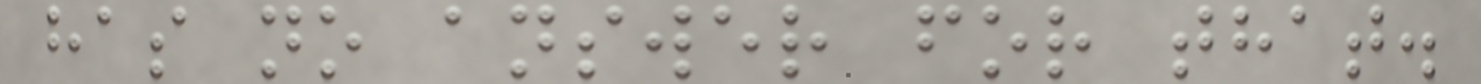has no answer for that.
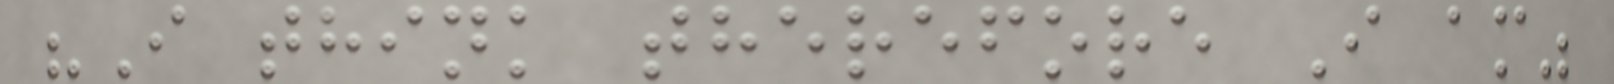"I think therefore I am"
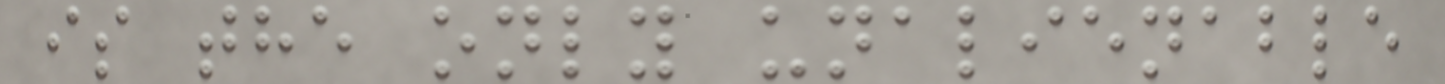is the only unalienable
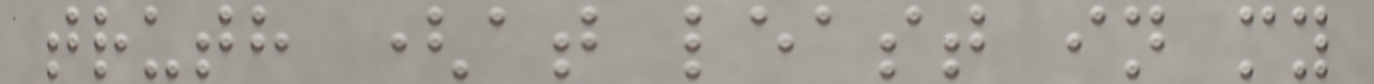truth (at least in my
